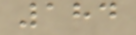184
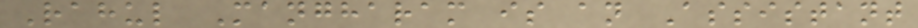Rahul Mangharam is an Assistant
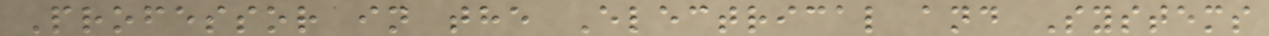Professor in the Electrical and Systems
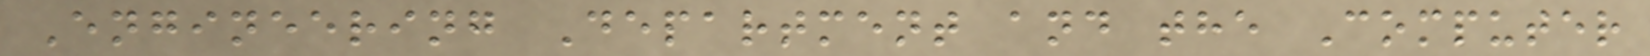Engineering Department and the Computer
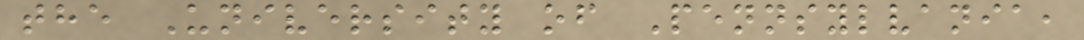the University of Pennsylvania,
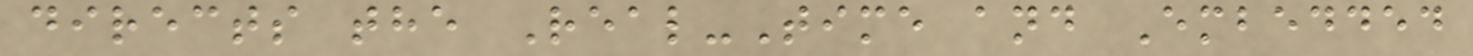directs the Real-Time and Embedded
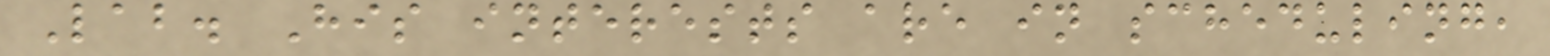Lab. His interests are in scheduling,
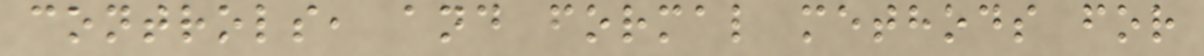controls, and formal methods for
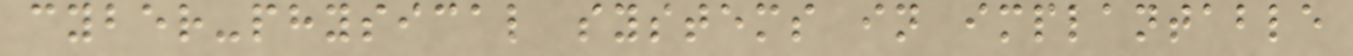cyber-physical systems in implantable
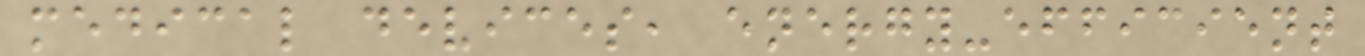medical devices, energy-efficient
